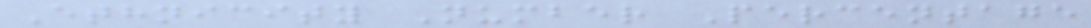Ethnicity Number Percentage
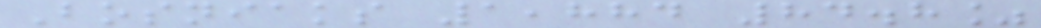Bosniaks 1,884 84.8%
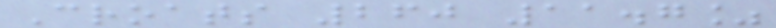Croats 260 11.7%
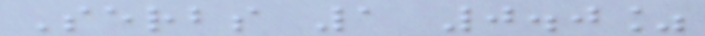Serbs 1 0.0%
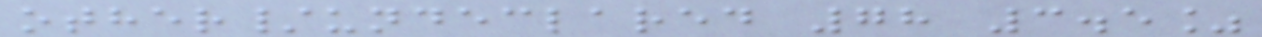other/undeclared 78 3.5%
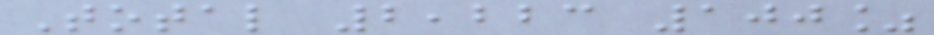Total 2,223 100%
